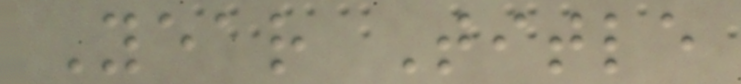Year Title
